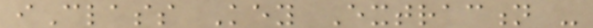iClass Key Extraction -
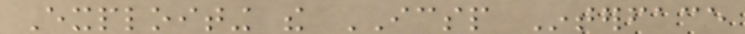Exploiting the ICSP Interface
